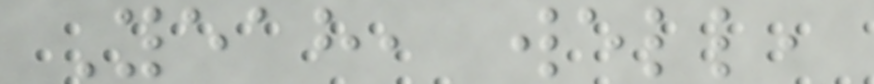Yeah, well,
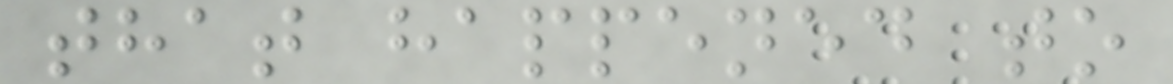that happened to
